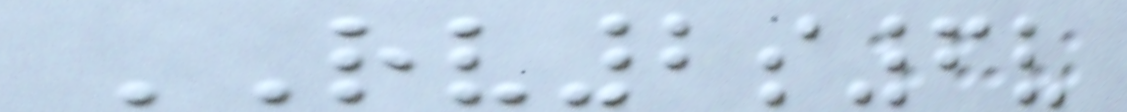RV2s6v
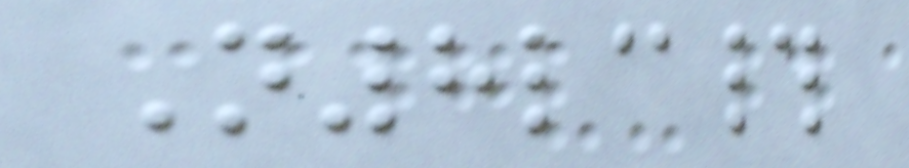N8lc#
